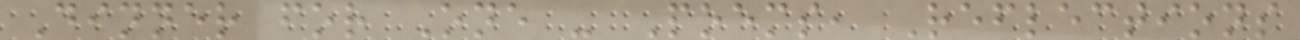Dinner for One - Poems, Reflections
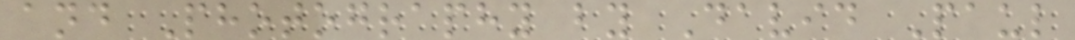and Photography by David Paul
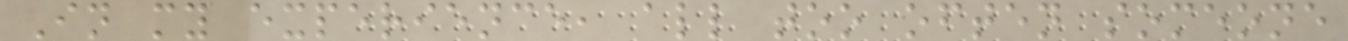In my experience, all too often someone
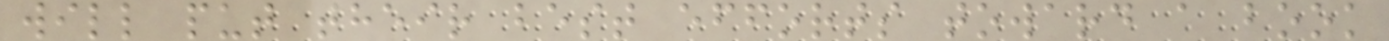will put their best efforts toward a book
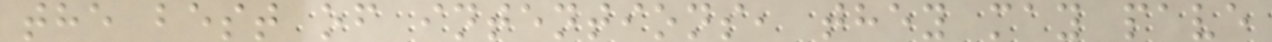the best of intentions, they may pave
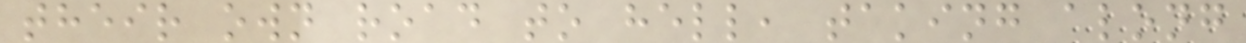their own road to hell, taking along
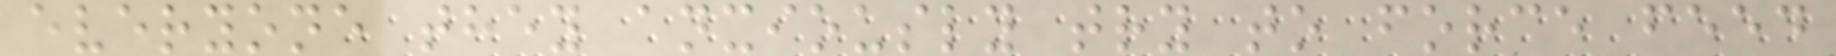everyone they anxiously try to force feed
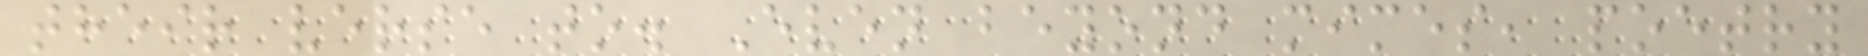their verse to. Even beyond mimes, poetry
